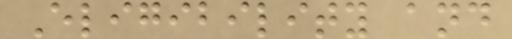Eligibility and
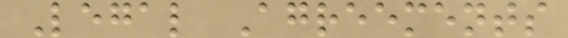Legal Agreements
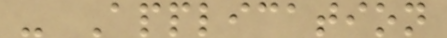- Application
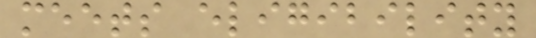meets eligibility
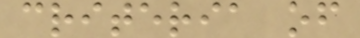criteria of
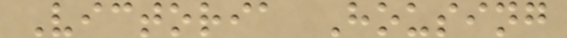Victoria Housing
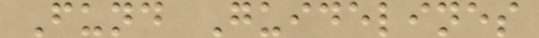Fund Guidelines
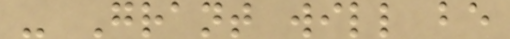- Grant will be
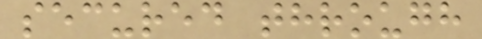secured through
